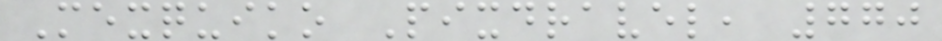Mexquiko Pixdravel, 770
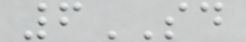6SD
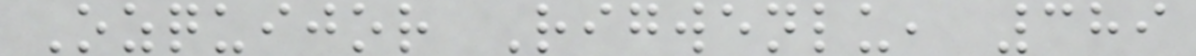Ozquijor Rigwenlu, 389
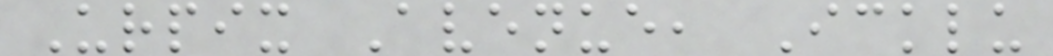Urpix Avenue, Icklu
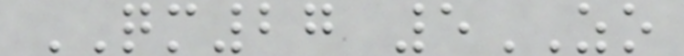QM27 5ZO
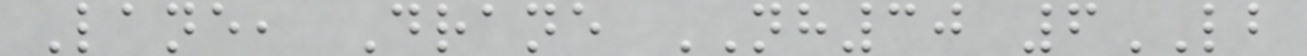Lane, Drane NH30 6LB
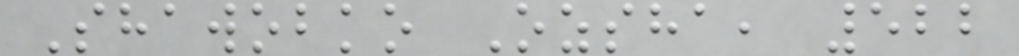Shawobko Ozsha, 522
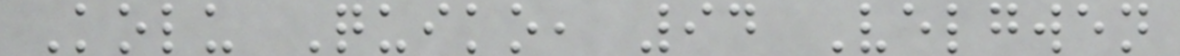Kolu Quiko, 94 Velgwen
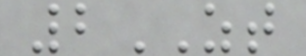2ZT
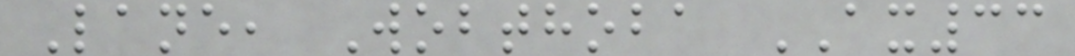Lane, Wobthoba AX33
